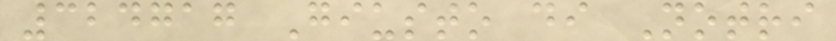324717 Giusto di Notri
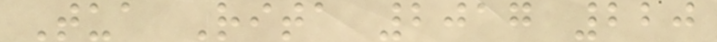Tua Rita 2017 220
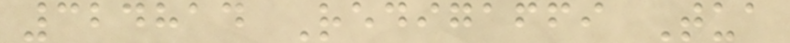324814 Redigaffi Tua
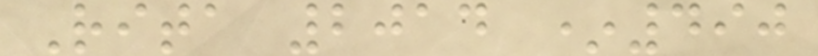Rita 2014 *490
